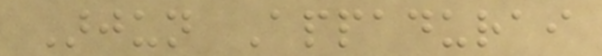Arjun Appadurai
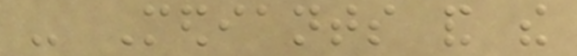- Mediants and the
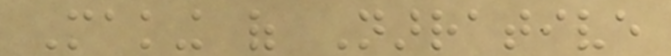Making of Narrative
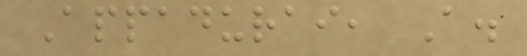Appadurai, A.
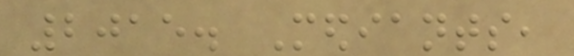2015. Mediants,
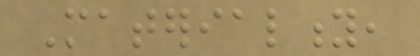Materiality,
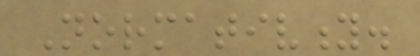Normativity.
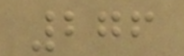276
